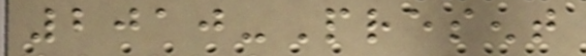2010-Present
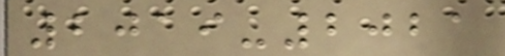2019-2021
